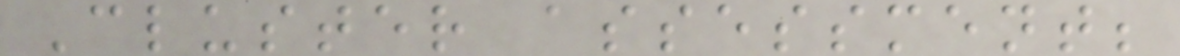Cluster assessment;
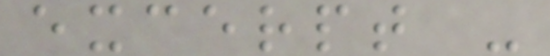excerpt -
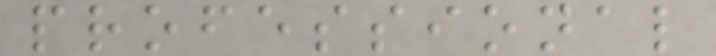professional
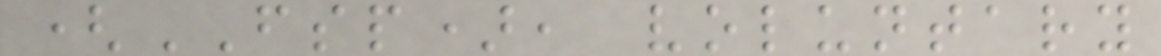(FSP), voluntary
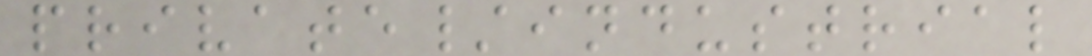private/industrial
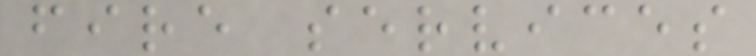fire services
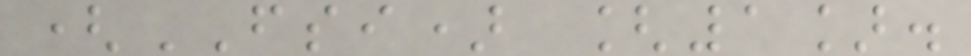(FSI) [1].
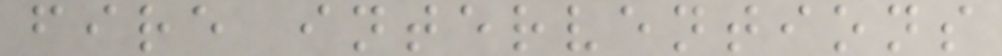fire interventions
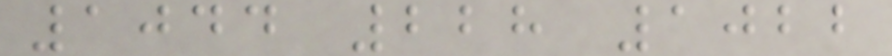1044 228 1022
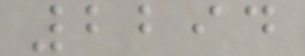2294
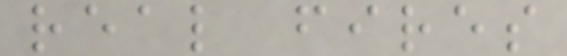real fires
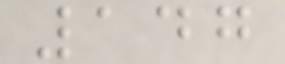147
